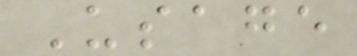Usage
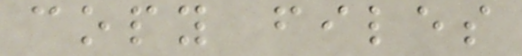copy files
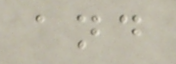and
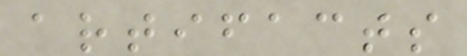artifacts
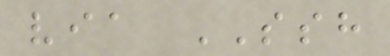via SSH
